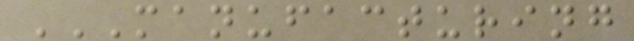MANUFACTURING
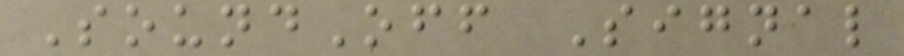SoundOff Signal
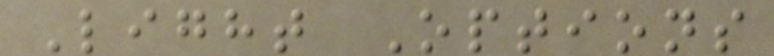Light Options
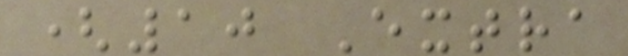(10 Extra
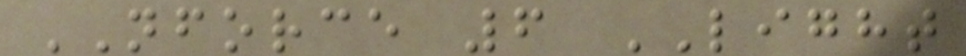NFORCE 6 LIGHT
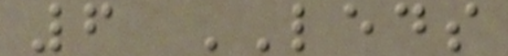6 LEDS
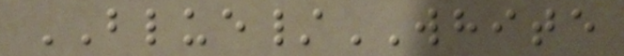BLUE/WHITE
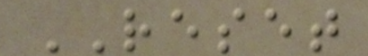RESET
